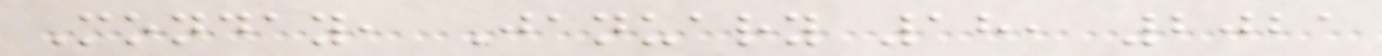Monday, January 18, 2021
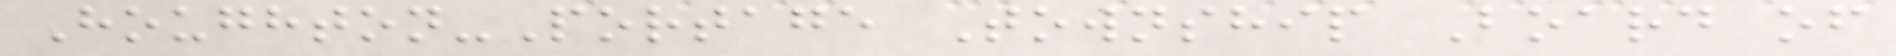Houghton-Portage Township Board of
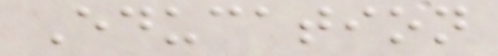Education
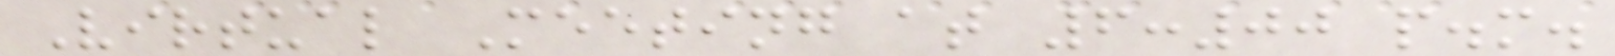Virtual Meeting at 6:00 p.m.
